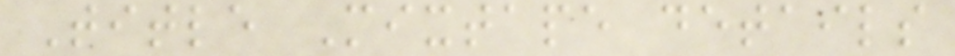Title Mixtape details
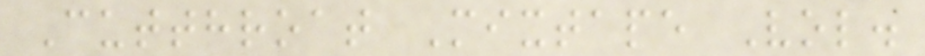Cutthroat Mixtape Vol.
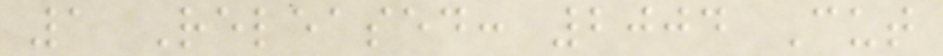1 Released: 2004 Cut
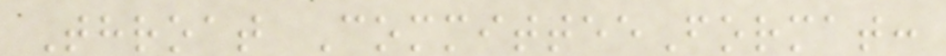Throat CommitteeFormat:
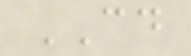CD
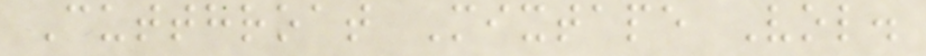Cutthroat Mixtape Vol.
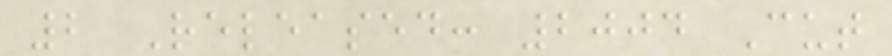2 Released: 2004 Cut
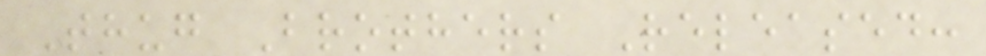Thug Brothers Released:
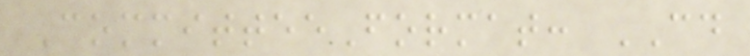CommitteeFormat: CD
